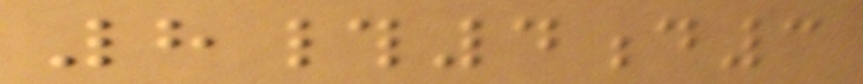8#4d3
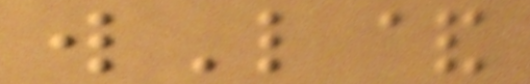wL&
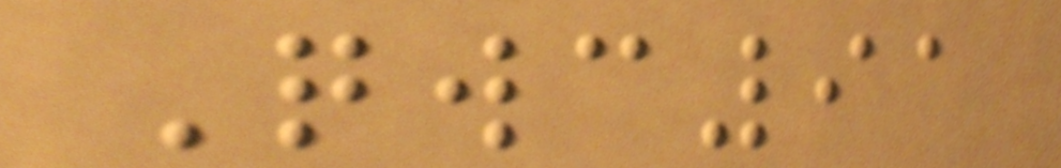Qwc91
